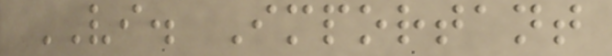VI. Important
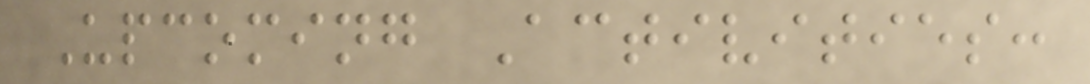Upcoming Activities:
